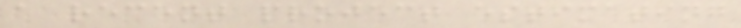a recent project estimating
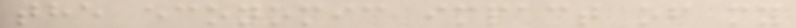the economic impact of my
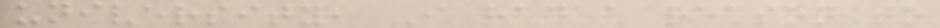university, I had a reason to
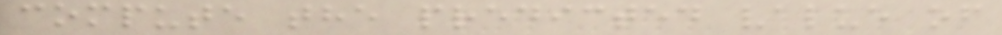compute the predicted value of
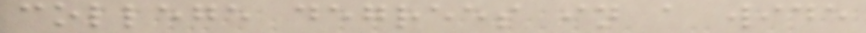college degrees in a wide
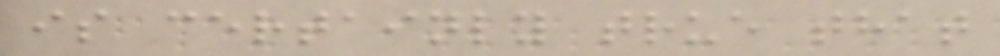is certainly true that
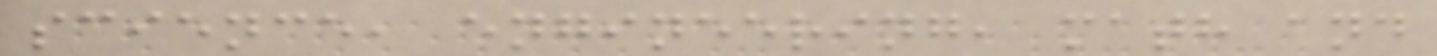science, engineering, math and
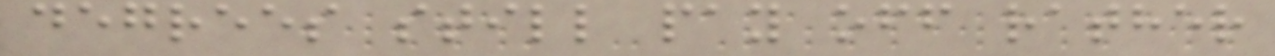degrees still pay off rather
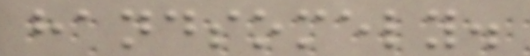handsomely.
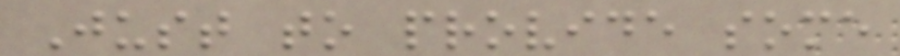Just to provide some
